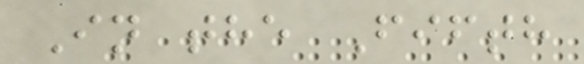In the Fifth
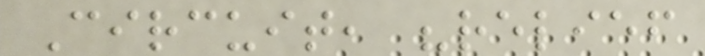Circuit, "relief
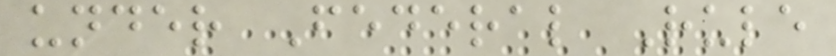under Federal Rule
